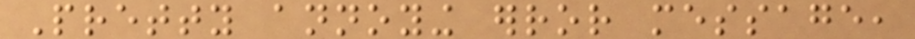Pretty annoying error message,
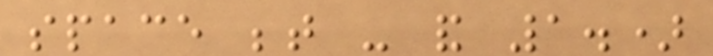space between - and 1.)
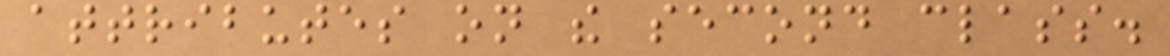attributes on the second class.
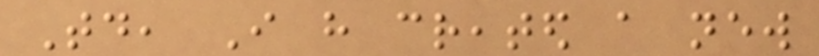Today, I have created a new
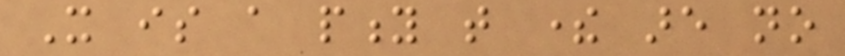It is a pity that there are no
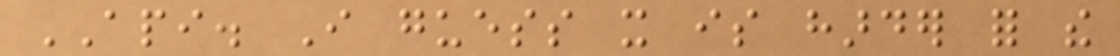API. I guess it is harder for the
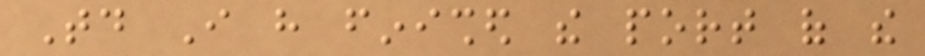Today I have finished the port of the
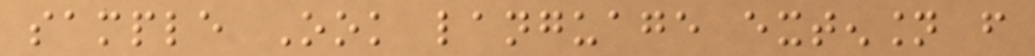sample Ook language extension from
